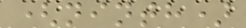(ninth)
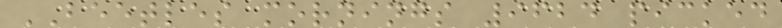BEETLES mornings 9624 picked
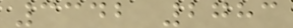3342 2783
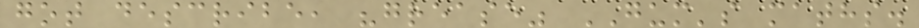got describe, "grease" GUM's maths.
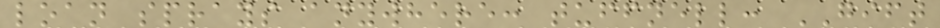loan sprays anywhere: tuffnell: GIFT
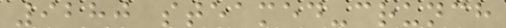9280 steamed-crunch
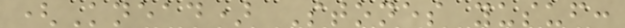(Knead) Stones yusuf:
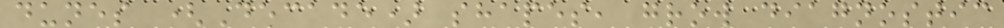dunes (Decade) shapes, grow diagnostic
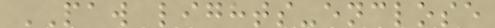PAW lights-enclose
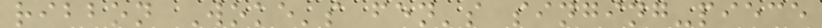ribbon Woke's fen's singing-piece
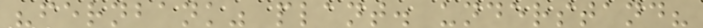"fernbank" plant. understand?
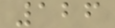126
